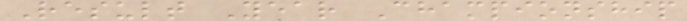Result Year Championship
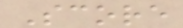Score
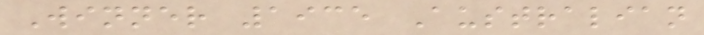Winner 1935 Australian
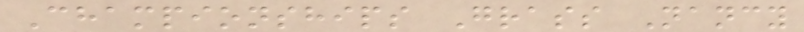Championships Grass Nancy
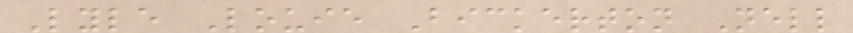Lyle Louie Bickerton Nell
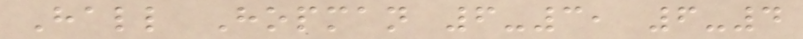Hall Hopman 6-3, 6-4
